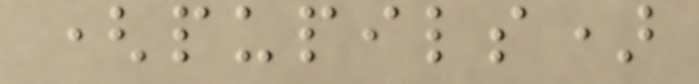(pupils)
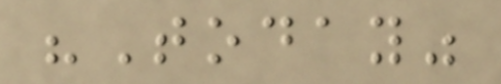"Today"
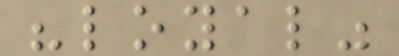"loyal"
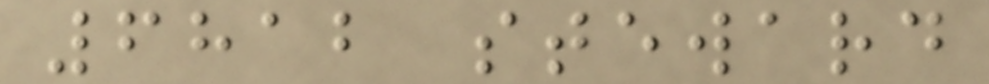6812 steward
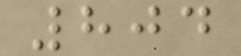804
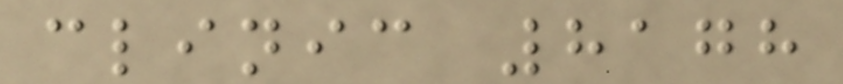clinic 8178
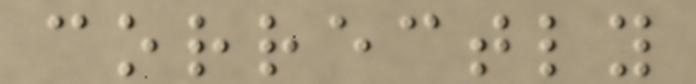correctly
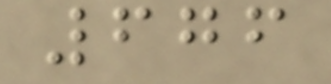676
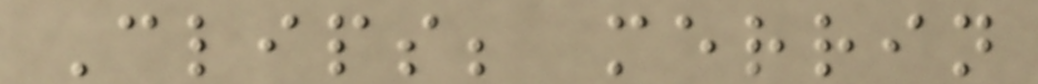Clips; merrin
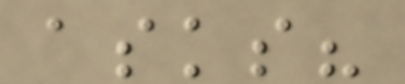asks?
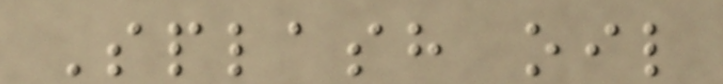Splash oil
